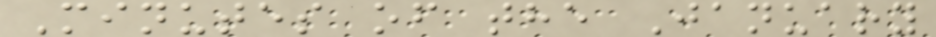Minutes of the January
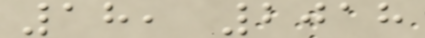18, 2018
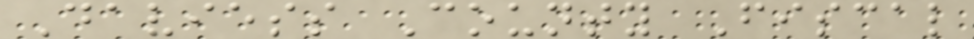Daviess County Fiscal
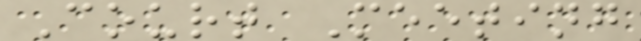Court Meeting
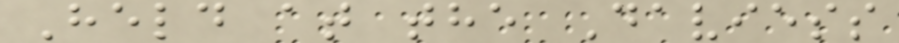Held at the Daviess
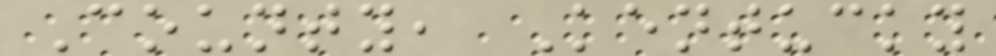County, Kentucky
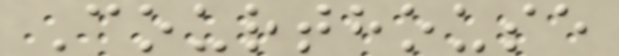Courthouse
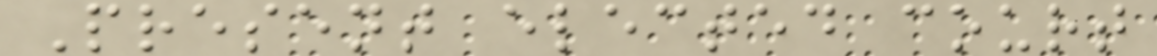Present elected court
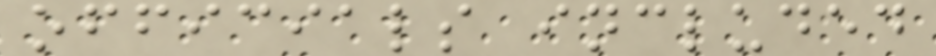officials included
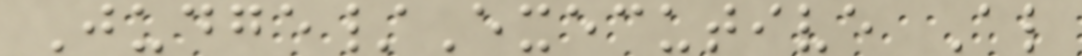Judge/Executive Al
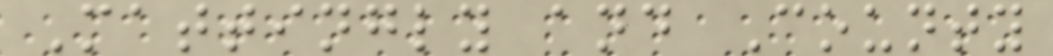Mattingly and County
